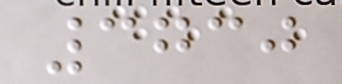3730
